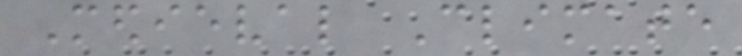Medieval Climate
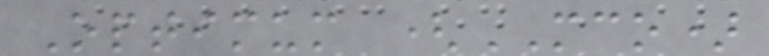Optimum (MCO)
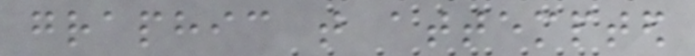graphic that attempted
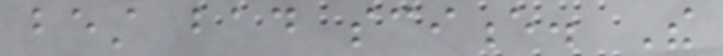best bad science. The
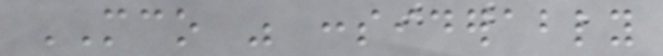MCO was considerably
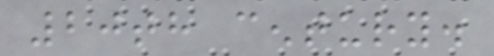20th century.
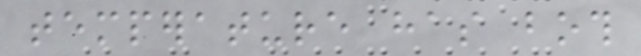temperature has both
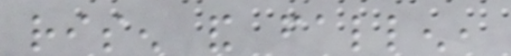risen and fallen,
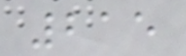215
